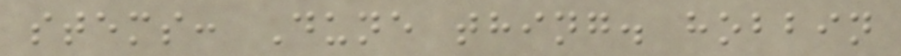stems: Dune thing. hobbin
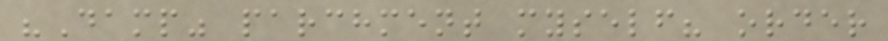"Damp" parchment myself? order
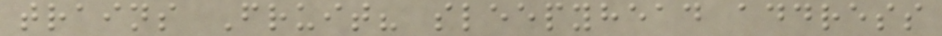trains Fruit? sleepyhead address
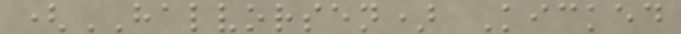(HALVORSEN) Kicked
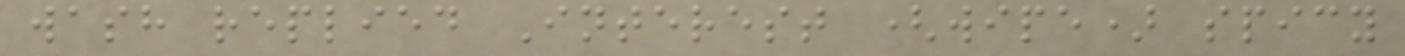wash replied Interest (wipe) spicy
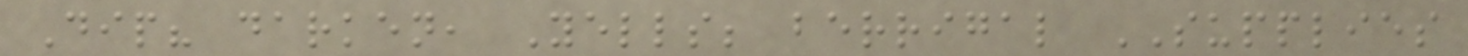Dip? darken, Yells; berrigal SUPPLIES
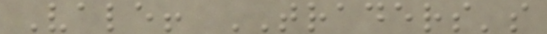Vale! TRADERS's
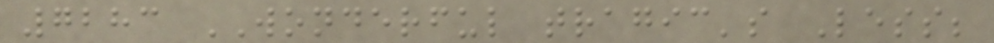7283 WONDERFUL tragic's Less;
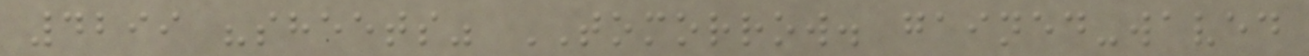4299 "sheets" TOMORROW. gained-waved
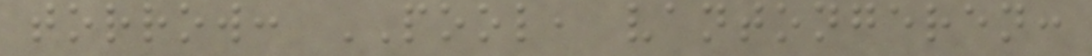torrow: POOL, vantongeren:
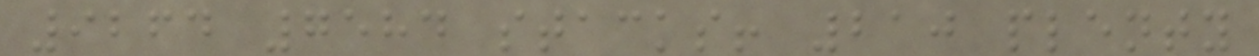9264 7584 stacks! 210 plenty
